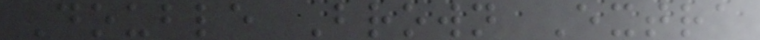Double Brown Extra
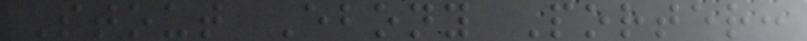Stout Ebony Porter:
